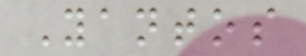Yantos
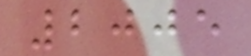2005
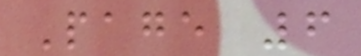Page 6
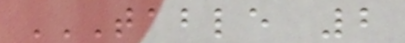TABLE 2
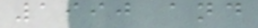1990 and
